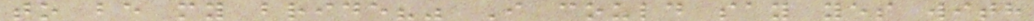to be my bride?" I could say yes with
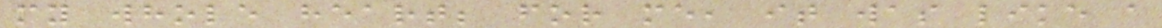my whole heart; for me, it was like a
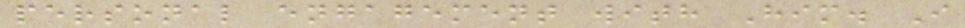personal engagement with Him. I
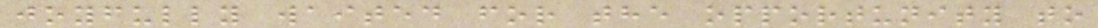joyfully waited for the opportunity to
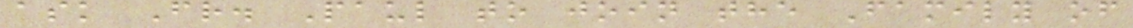ask Fr. Paul to join the Family of
